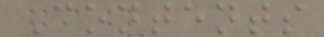Contents
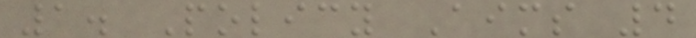1. Policy Aims 4
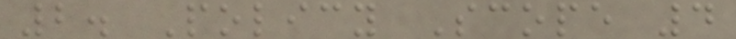2. Policy Scope 4
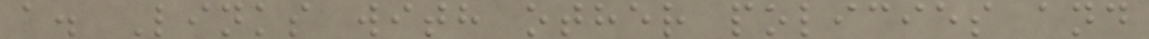a. Links with other policies and
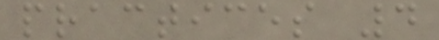practices 4
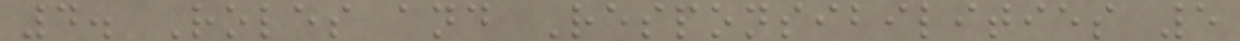4. Roles and Responsibilities 5
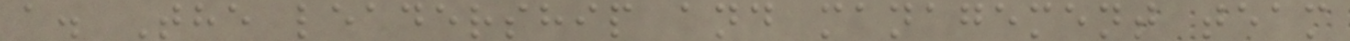a. The leadership and management team
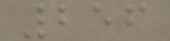256
